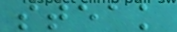steak
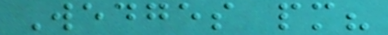Wedges pm?
